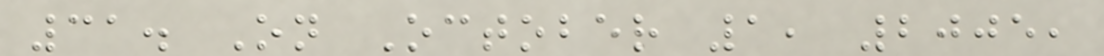31. On October 1, 2005,
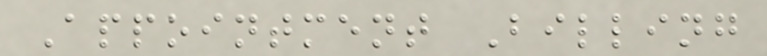Appointment Billing
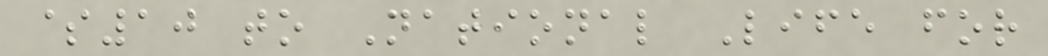$10 to National Life for
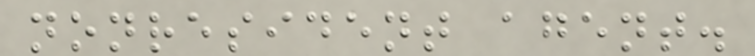nonresident agent.
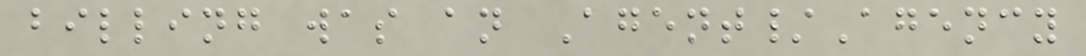billing was an Agent/Agency
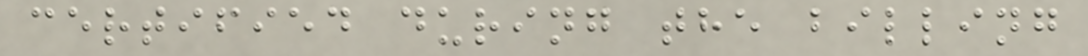certified during the billing
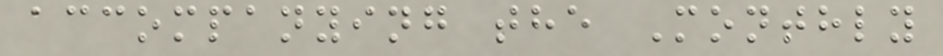accompanying the Monthly
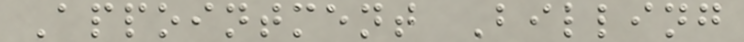Appointment Billing
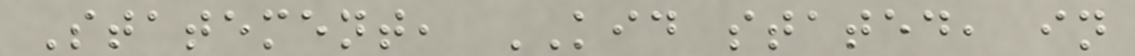Statement, KID stated, in
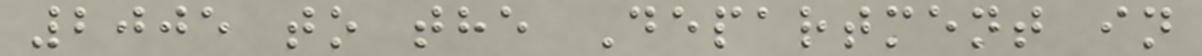2005 to the Department in
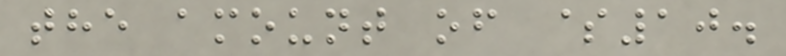the amount of $10.
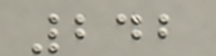242
